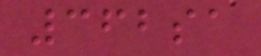362sa
